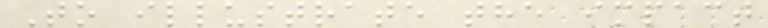To illustrate the impact
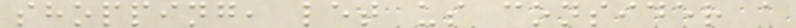shopping, let us consider a
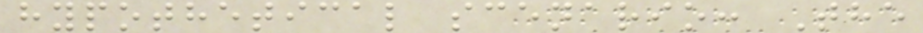hypothetical scenario: The
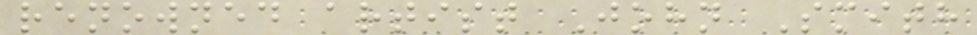renowned artist John Smith
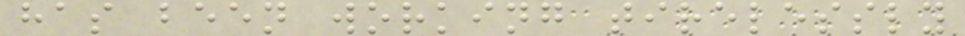has been working tirelessly
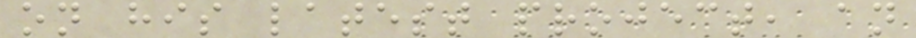on his latest project, an
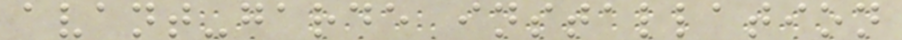avant-garde installation
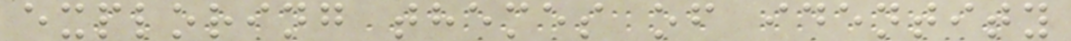exploring themes of identity
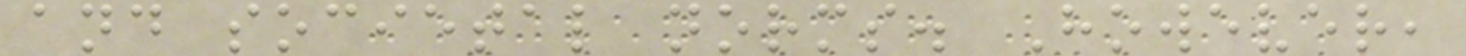and societal norms. However,
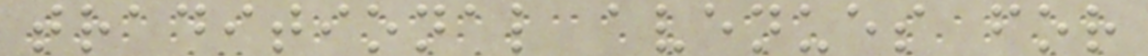traditional avenues for
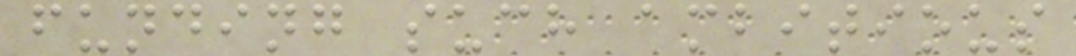funding such ambitious
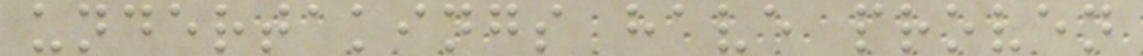undertakings have proven
